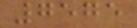7575
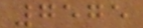7575
